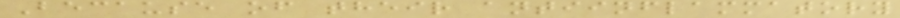Because of their antiinflammatory
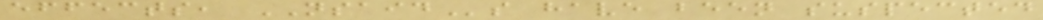effects, NSAIDs have been suspected
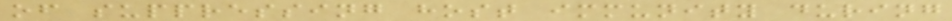of suppressing host immunity during
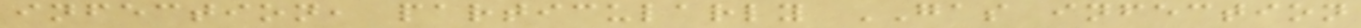infection, particularly GAS infection
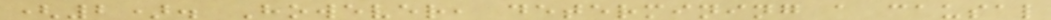(2). However, determining a causal
